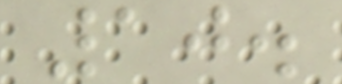10.
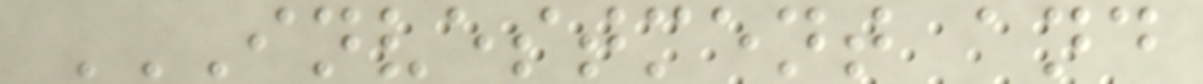INVESTMENT AND
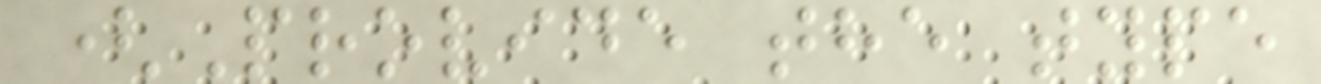(Provide the type
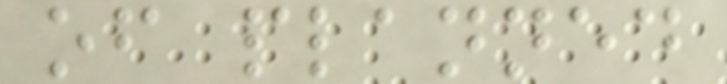of planned
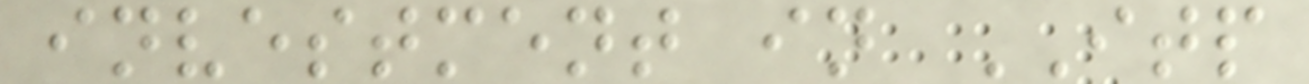investment in ITP
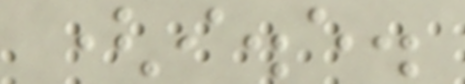(i.e.
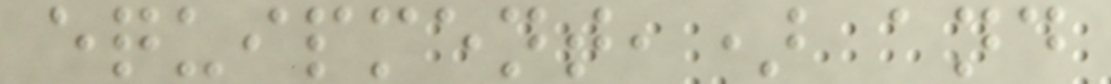equipment,) and
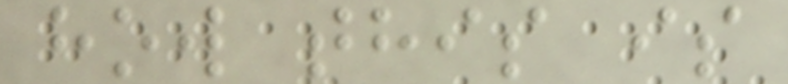how this is
